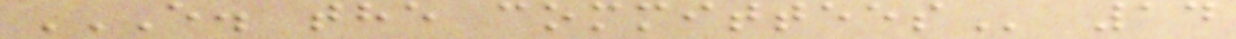E. THE COMMITTEES 14
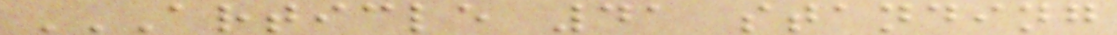ARTICLE 41 STANDING
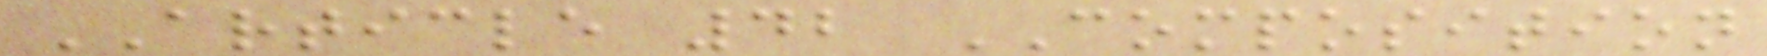ARTICLE 42 COMPOSITION
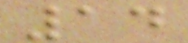14
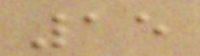15
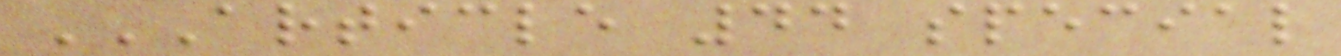ARTICLE 44 SPECIAL
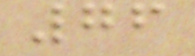76
